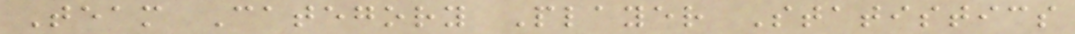Team Category Player Statistics
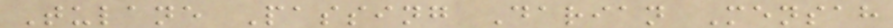Tulane Passing Darian Mensah
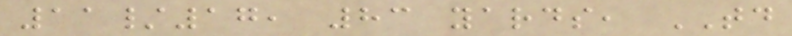11/17, 83 yards, TD
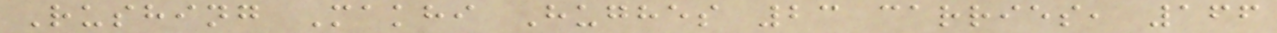Rushing Makhi Hughes 23 carries, 166
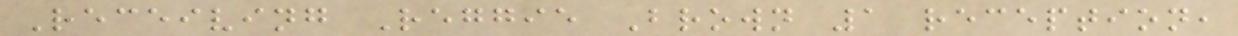Receiving Reggie Brown 1 reception,
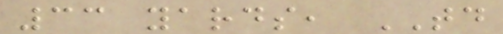33 yards, TD
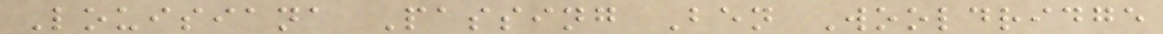Louisiana Passing Ben Wooldridge
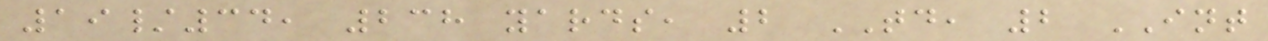19/34, 238 yards, 2 TD, 2 INT
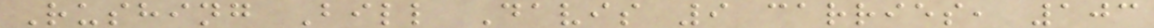Rushing Bill Davis 9 carries, 103
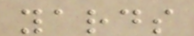yards
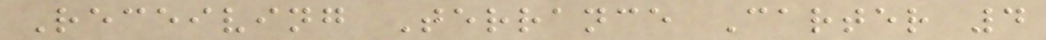Receiving Terrance Carter 4
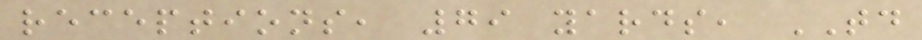receptions, 79 yards, TD
